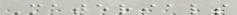Materials
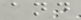and
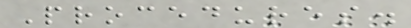Procedures.
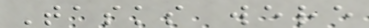Tasks were
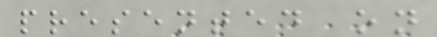presented on
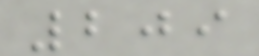209
